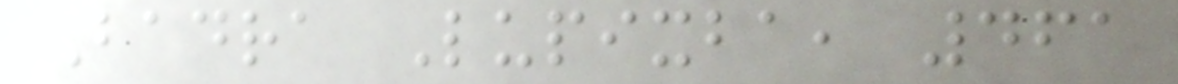Badra Lupixba, 461
